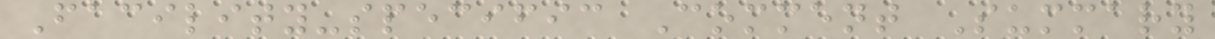Facility-specific Comment Summary
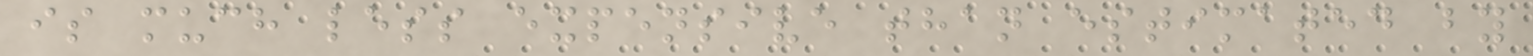is much less expensive than estimated by
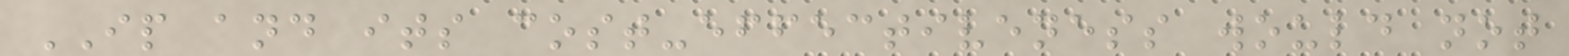IP and its cost-effectiveness would not
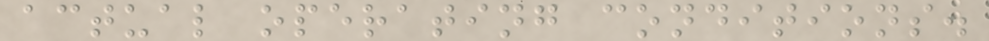actual operating conditions.
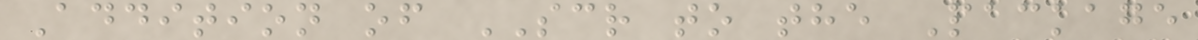Addition of SCR to the Package
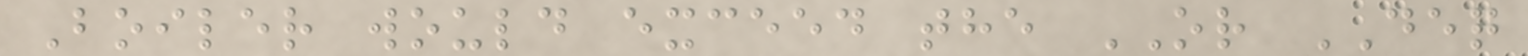Boiler would exceed the OR DEQ
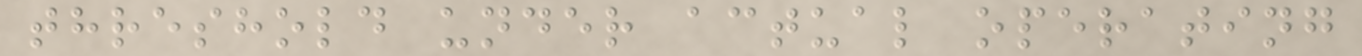threshold under actual operating
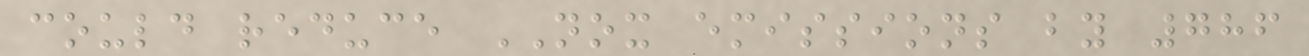could reduce NOX emissions by 786
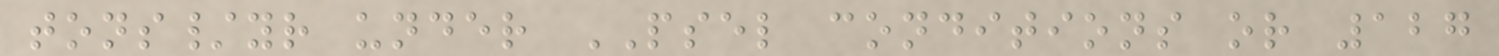tons/yr under PSEL conditions or 127
